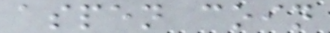aspen coin
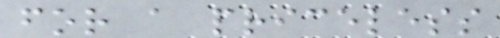for a priceless
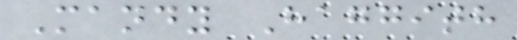Mandy Haggith
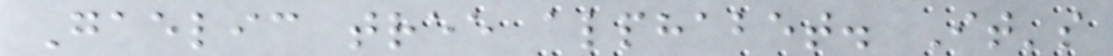Gaelic tree alphabet. It's
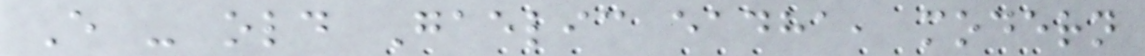E - old Gaelic eadha, modern
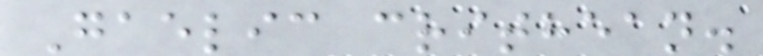Gaelic crithean.
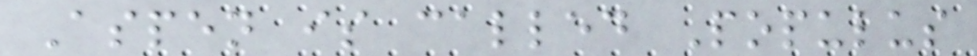Aspen is called Populus
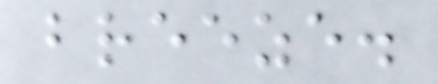breeze.
